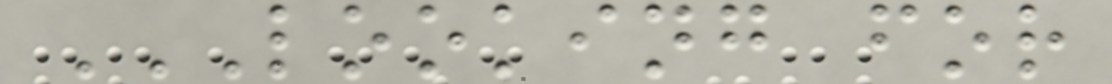LOOKING FOR
